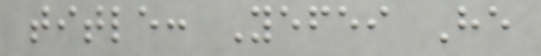title: Yefei He
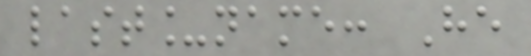last_name: He
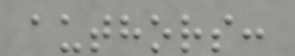authors:
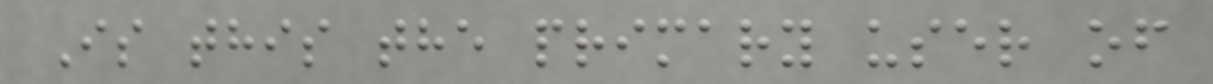Is this the primary user of
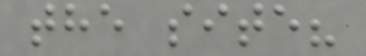the site?
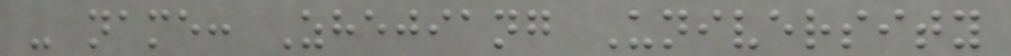- name: Zhejiang University
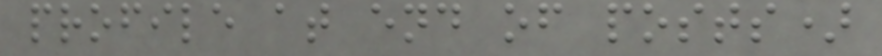profile at end of posts)
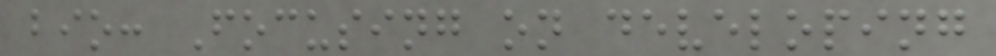bio: Focusing on developing
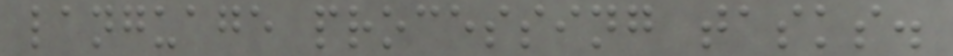language processing tasks.
